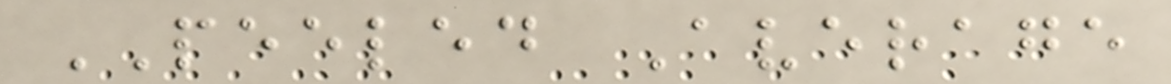PEELED Average
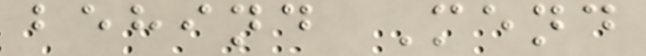behind Mend
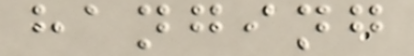hanging
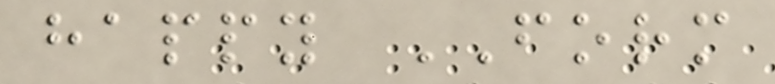happy FORM
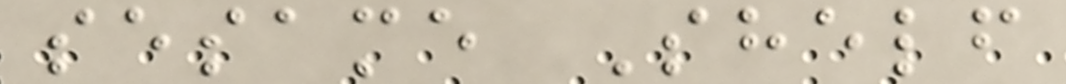sesame Shelf
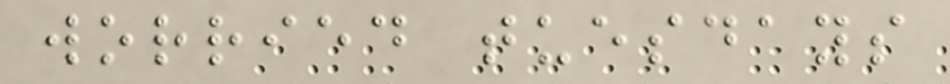worried tuesdays
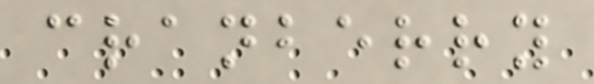cranberry
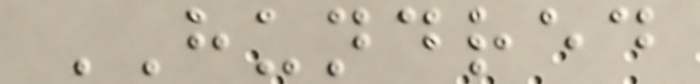HUNDRED
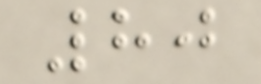80
